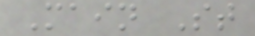Main St
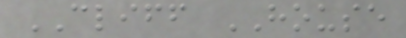CLIFF HOUSE
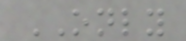ONLY
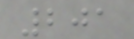201
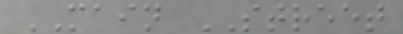MAIN STREET
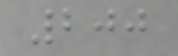200
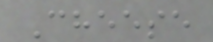Cheese
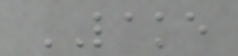LAKE
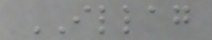ILLAG
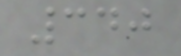340
